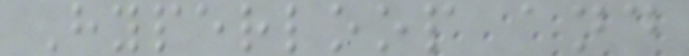Hyperloop and
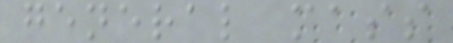general mass
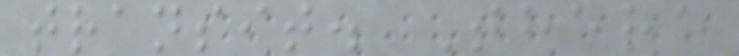transit. There
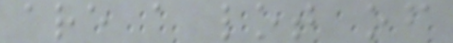are a lot of
